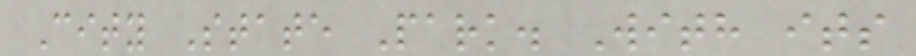City State Park. With its
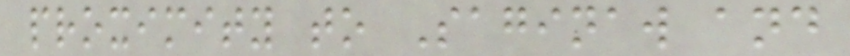proximity to Saginaw and
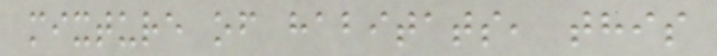mixture of habitats, this
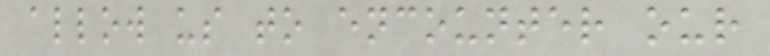allow us to encounter our
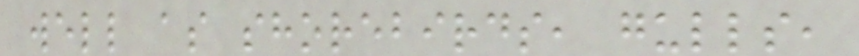well as shorebirds, gulls,
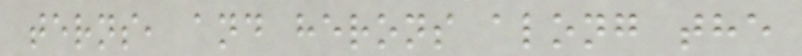terns, and herons along the
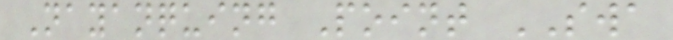Nayanquing Point SWA
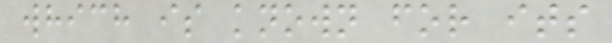which is known for its
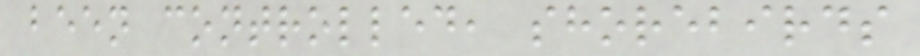been controlled, shorebirds
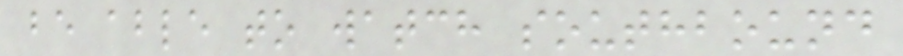be able to watch southbound
